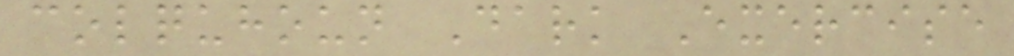colquhoun Dark Exercise
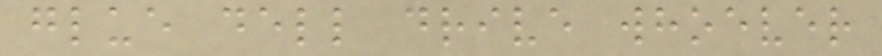glue dell drive whoever
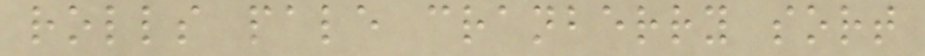rolls pale cranberry sort
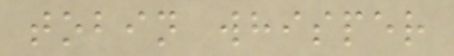tobin whisper
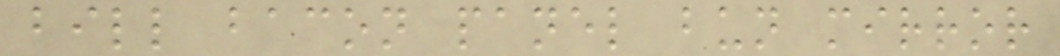bill bacon panel bun mirror
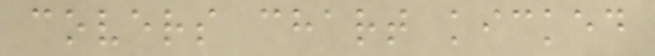covers chart kicked
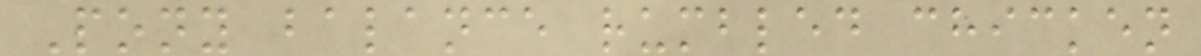Pony balance rumbled chicken
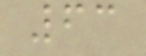63
